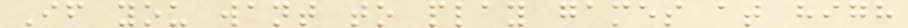If you want to play games at high
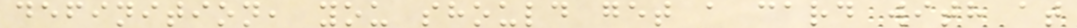definition, you should get a card with at
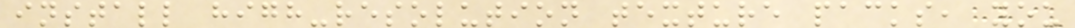install high-resolution texture packs, you
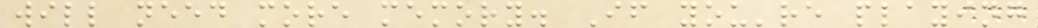will need more memory. If you're playing
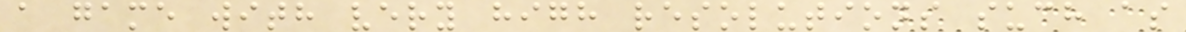a game with very high resolutions such as
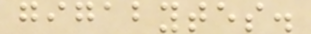gigabytes.
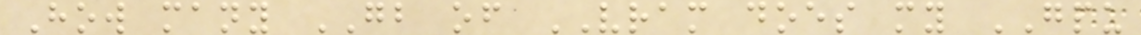How many GB of VRAM does my GPU
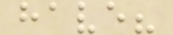have?
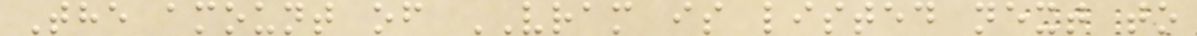The amount of VRAM is listed next to
